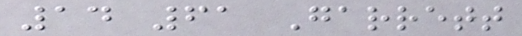14 61 Garrett
